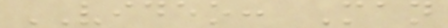VIDEO: Man
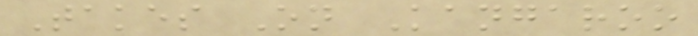Takes On Kangaroo
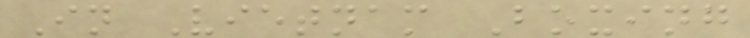In Vietnam Boxing
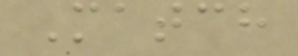Match
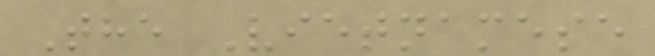The Vietnamese
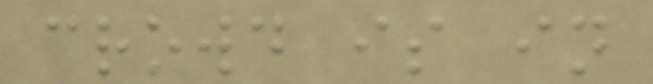crowd is in
